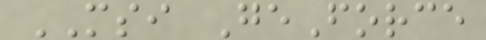MSI GeForce
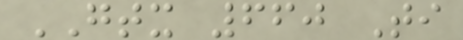GTX 660 Ti
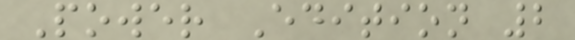Power Edition 2
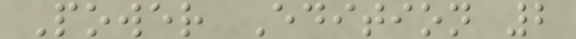Power Edition 2
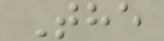The
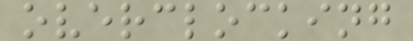overclocking
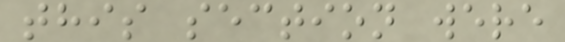this section were
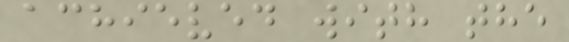achieved with the
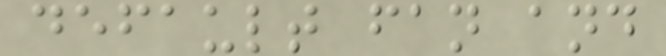default fan and
